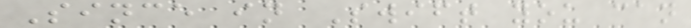Since in Swift you can
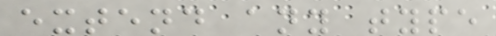extend any type
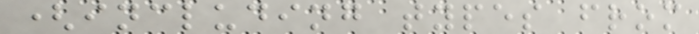(including types from
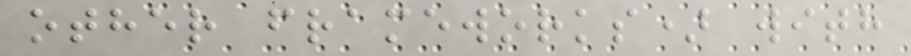other frameworks) with
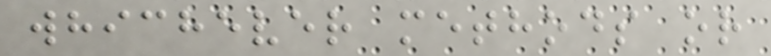whichever methods or
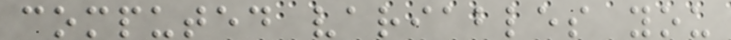computed variables you
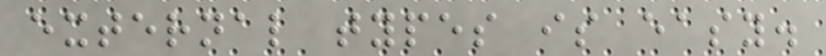external types is easy.
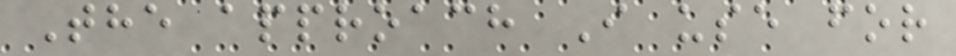The approach I use for
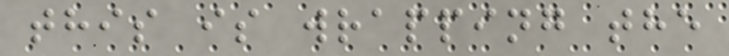this is wrapping the
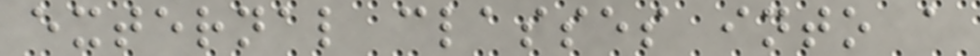external classes into a
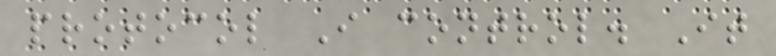protocol I control. It
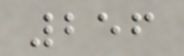256
